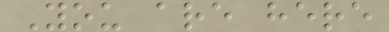You are here
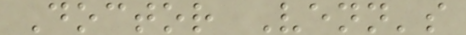Doctor Venn's
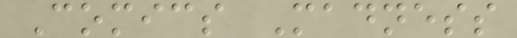Comics Madness
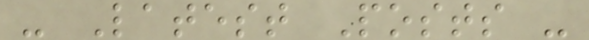- Latest Posts -
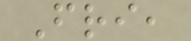Fri,
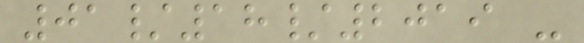01/18/2019 -
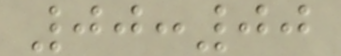00:00
